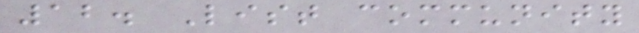12. List community
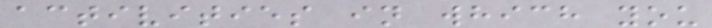activities in which you
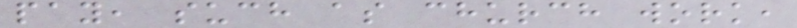pay, such as church work,
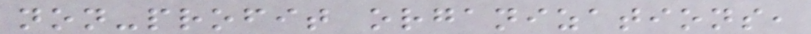non-profit organizations,
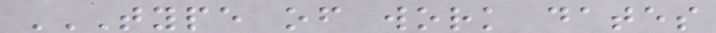TYPE OF WORK DATES
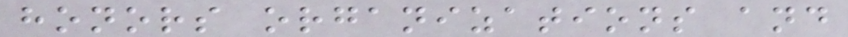honors organizations and
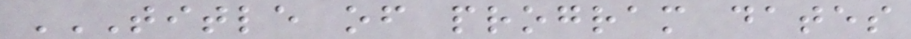TITLE OF PROGRAM DATES
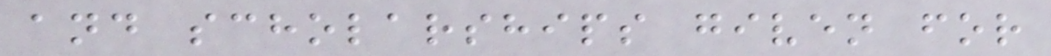and scholarships given for
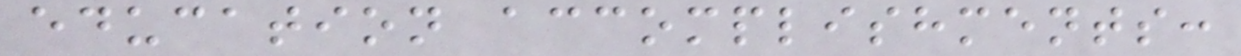education accomplishments:
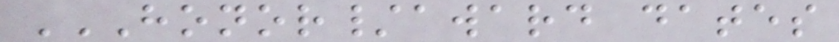HONOR/AWARD DATES
